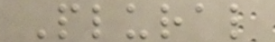Plural
